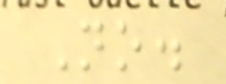No.
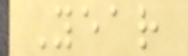Year
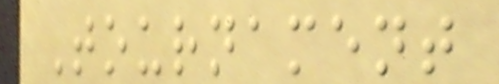Tournament
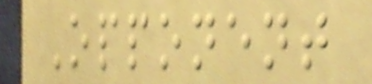Opponent
